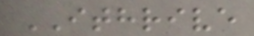ITHRIVE
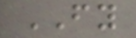FY
